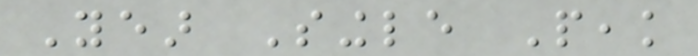Year Single Peak
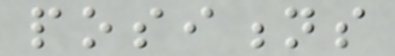positions
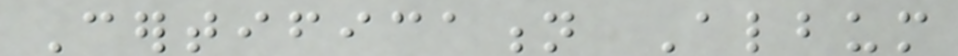Certification Album
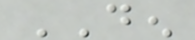DEN
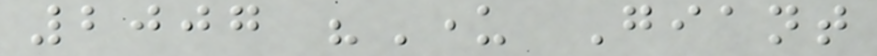2007 "Under Giant
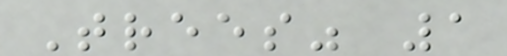Trees" 1
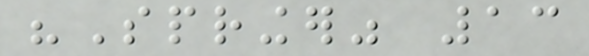"Springer" 13
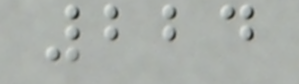224
